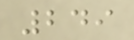249
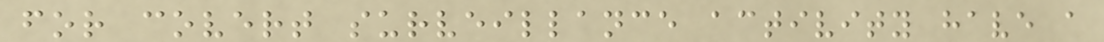for covert surveillance activity have a
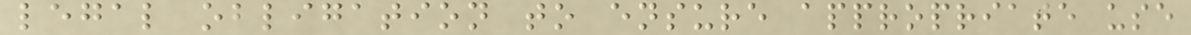legal obligation to ensure appropriate use
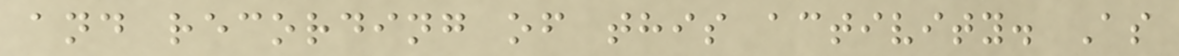and recording of this activity. As
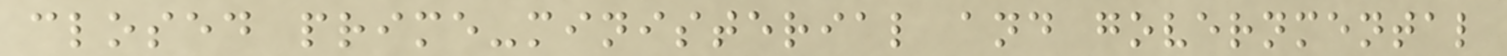closed prime-ministerial and governmental
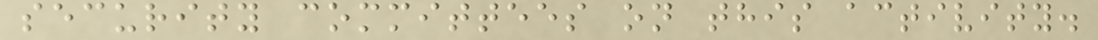security committees on this activity.
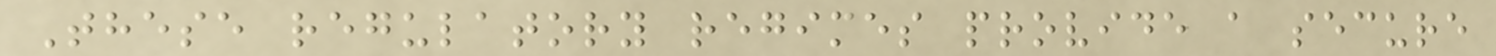These regulatory regimes provide a secure
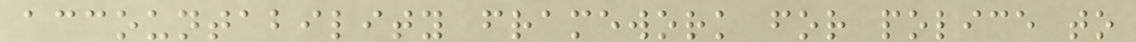accountability framework for police to
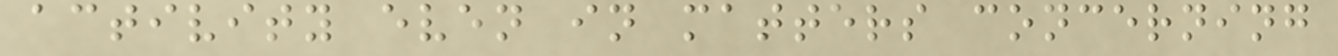activity even in matters concerning
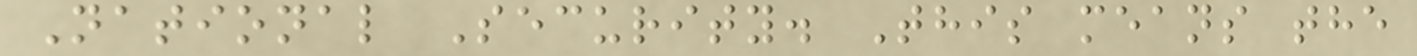National Security. This means the
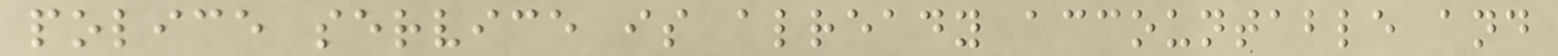police service is already accountable and
